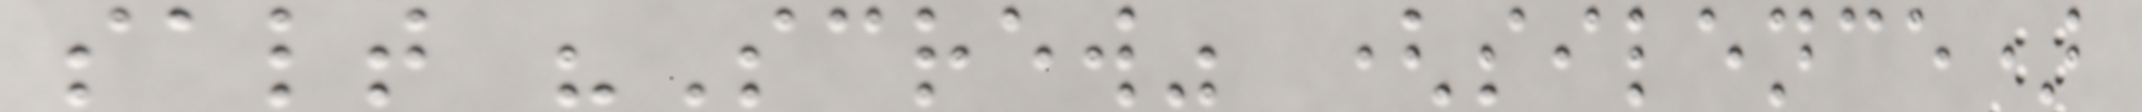salt "Screw" (silence)
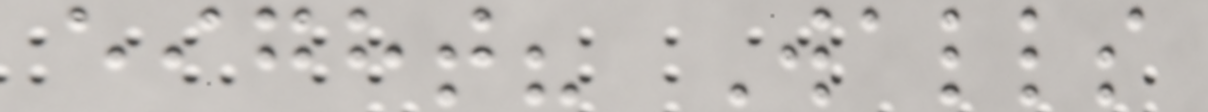eight? Walls
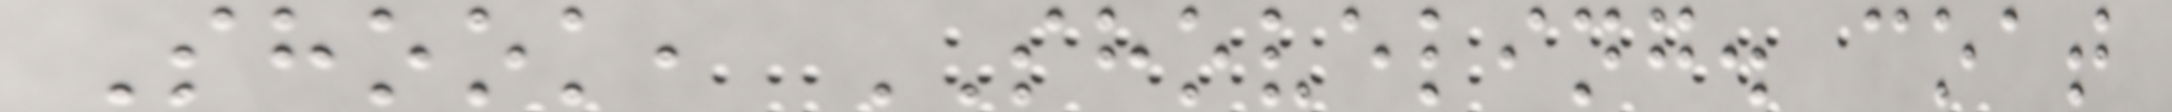Shook, SHOVELING. coat
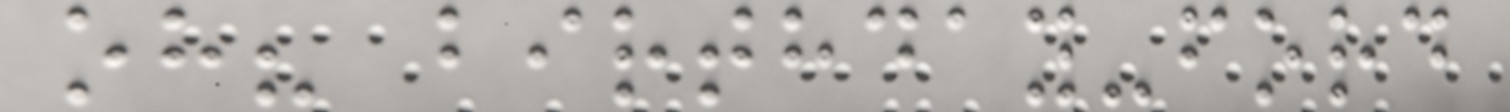oh? birthday-ford
